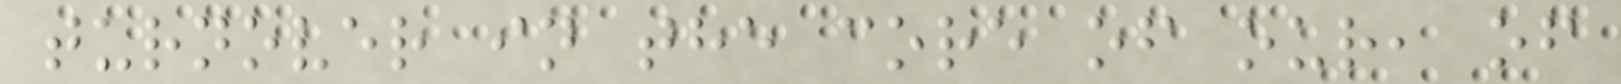turnover in the core of our, of
